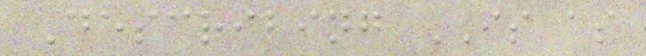Describing IS as
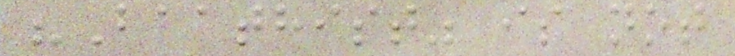"Baathist" is not
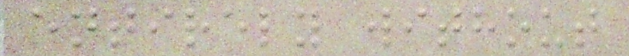entirely without
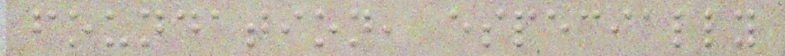foundation, especially
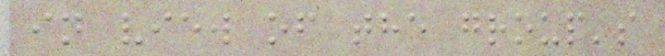in view of the group's
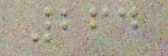264
